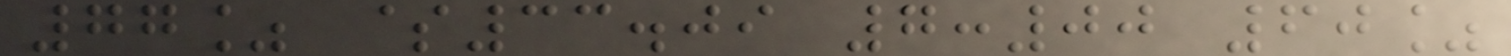77% $33.09 7:00 60%
